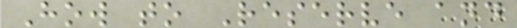How to Reserve and
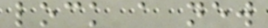lock a new
